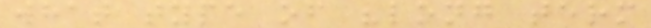what type of "long term
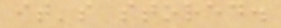it's stored.
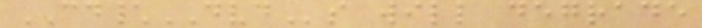CD\DVDs will degrade
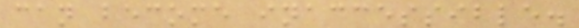can become inaccessible.
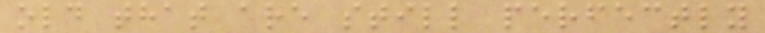old that are still perfectly
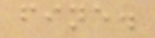fine.
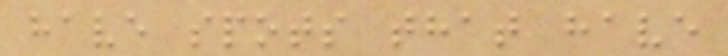have spots that have
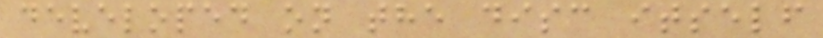developed on the disc itself
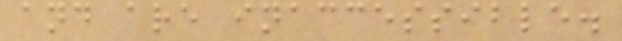and are inaccessible.
